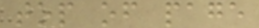top of page
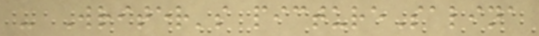- Writer's pictureSalina
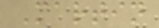Martin
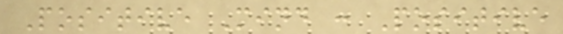Positive Mind : Positive
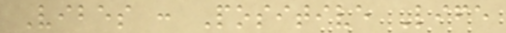Vibes : Positive Life
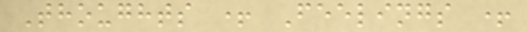Thoughts + Feelings +
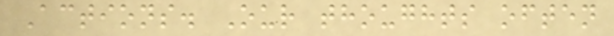Actions. Our thoughts often
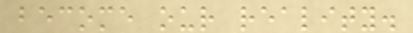become our reality.
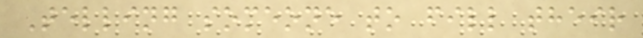Telling someone to fill their
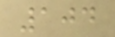104
